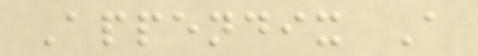Appendix A
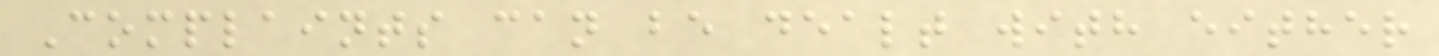Complaints can be dealt with either
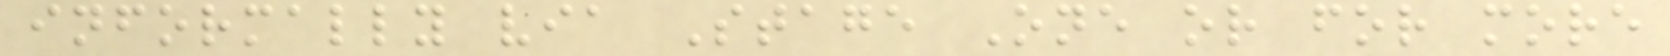informally via Stage One or for more
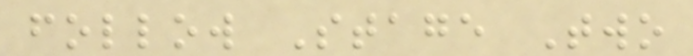follow Stage Two
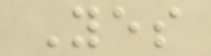Yes
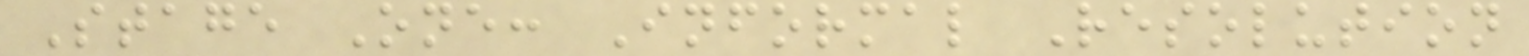Stage One: Informal Resolution
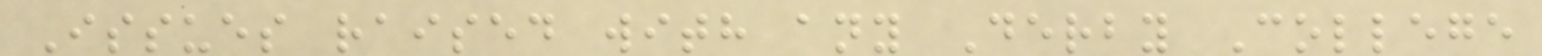Issues raised with any Derby College
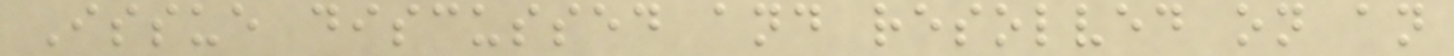Issue discussed and resolved on an
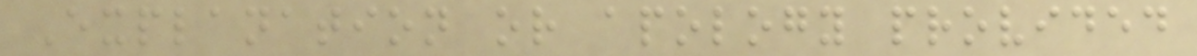Explanation or apology provided
